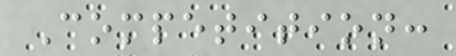Competition:
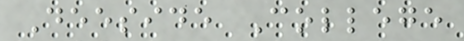Deeside College
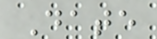Date
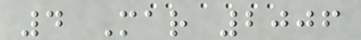4 Mar 2006
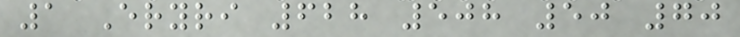1 Eryri 628 508 50 70
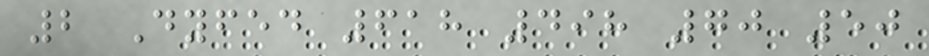2 Dyfed 618 498 70 50
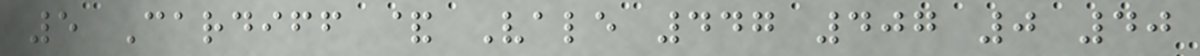5 Cardiff & Vale 447 407 0 40
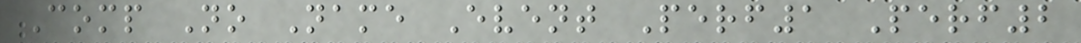Comp No Name Event Perf1 Perf2
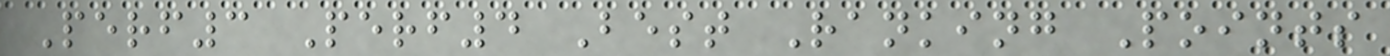Perf3 Perf4 Best Ranking Points
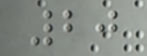20
